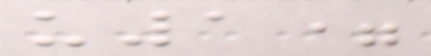u1=
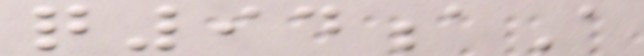q94aA
